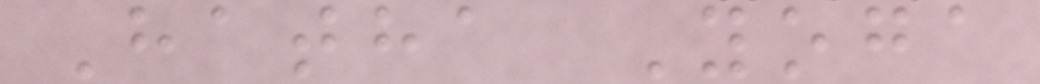Hatha Yoga
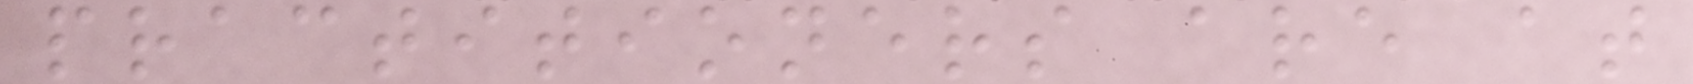practitioners are at
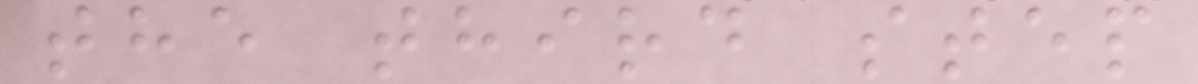the third step
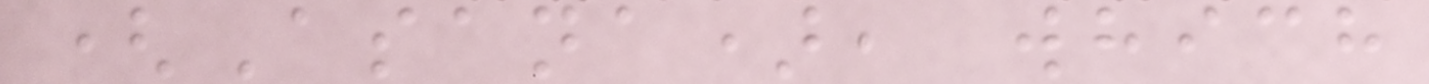(Asana), which
